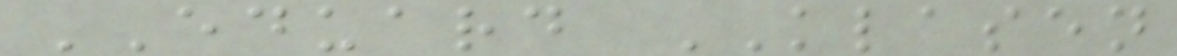EDUARD KLASEN
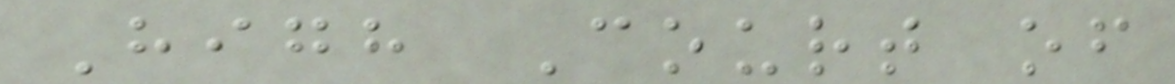High Court of
